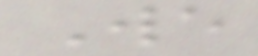We
